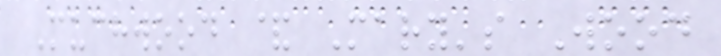Muchwood & Mary's Wood
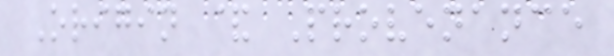Origin & Provenance
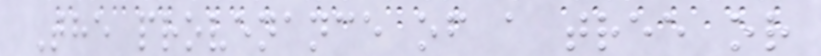The provenance of a tree or
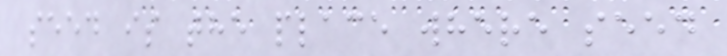seed is the place where seed
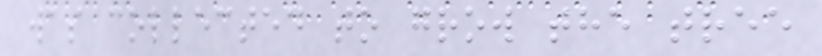was collected to grow the tree
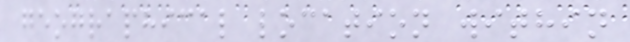geographical location within
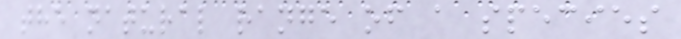the natural range of a species
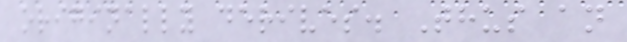originally derives. Thus an
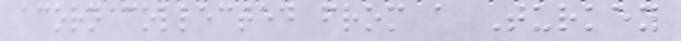acorn collected from a Turkey
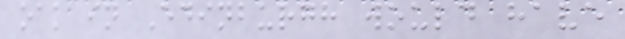oak in Edinburgh would have
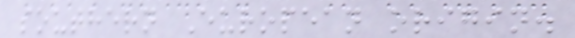southern European origin.
